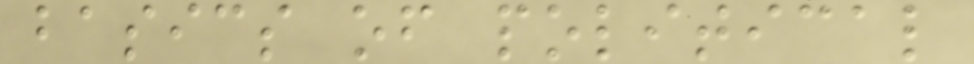basics of political
